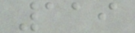119
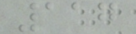117
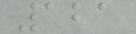121
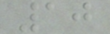10
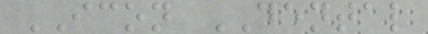ICON DENTAL
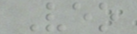Veo
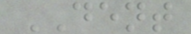DENT
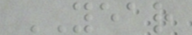YEAR
